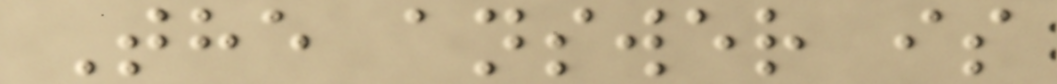The answer is
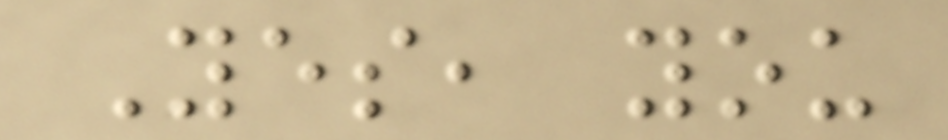Yes, you
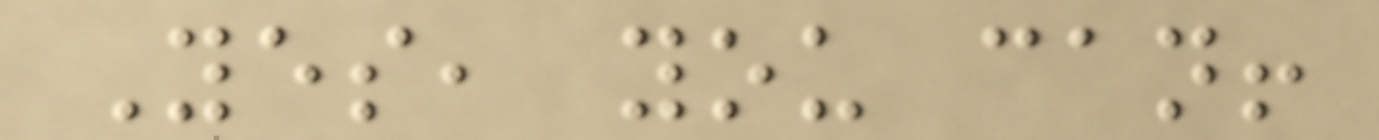Yes, you can!
